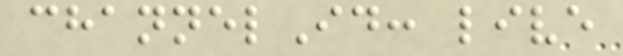channelId: live
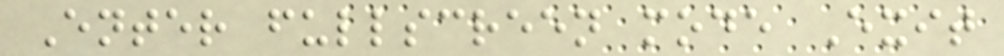Enter fullscreen mode Exit
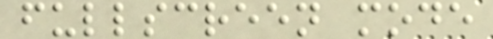fullscreen mode
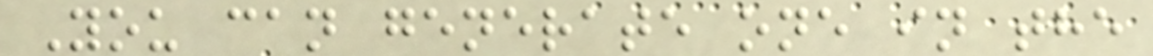You can generate one in the
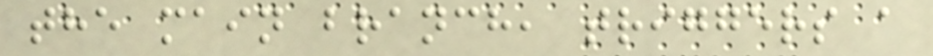the main branch, triggers a
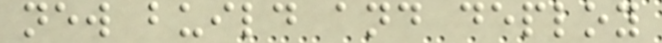new build and deploy
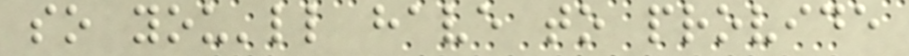so you'll have to provide
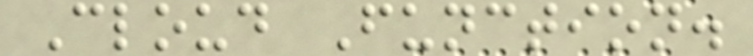Cloud Function.
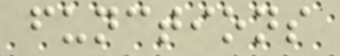functions
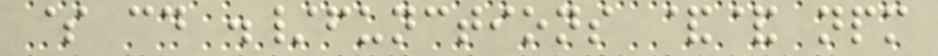$ cd ./functions && npm
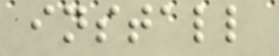install
